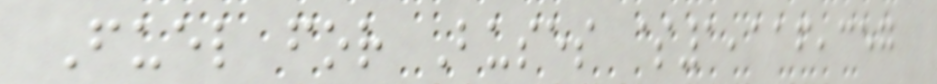Fuel for Buses $1,116,357
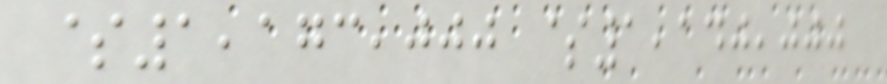$1,173,000 $1,140,000
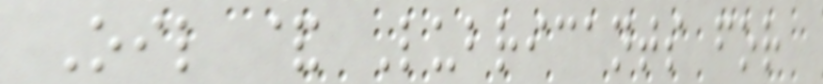Oil & Lubricants for
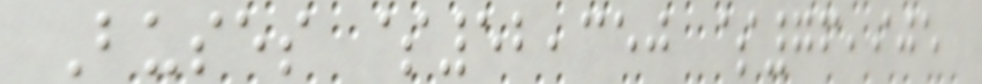Buses $52,350 $76,905
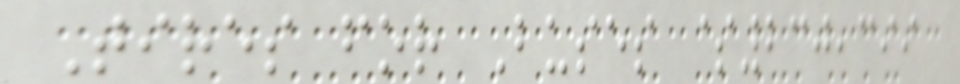Tires for Buses $230,399
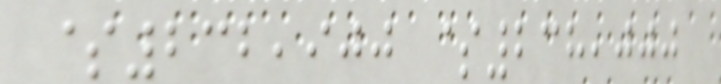$232,900 $238,000
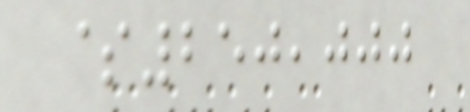$250,000
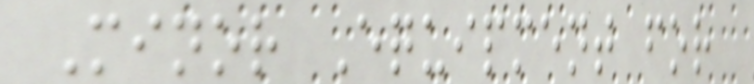Minor Equipment for
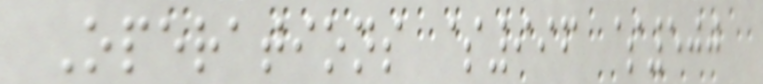Operations $996 $500
